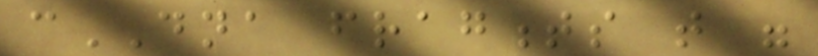cDNA fragments that were
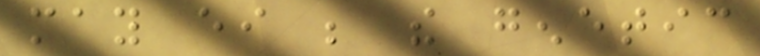may either be the genetic
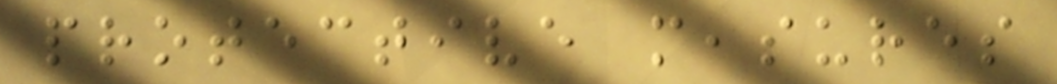protective measures
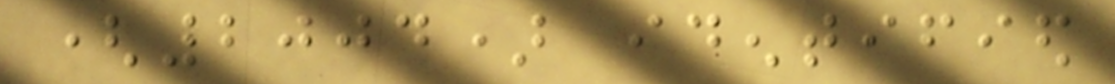(2004) identified
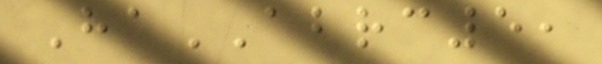HaABRC5,
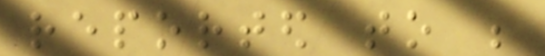reported to be
